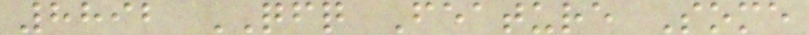8892 QFQ Feature Some
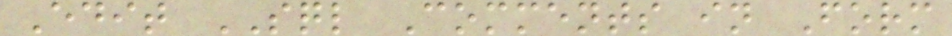Edit SQL Comments in Form
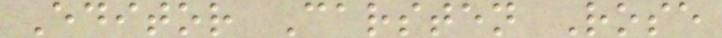Editor Carsten Rose
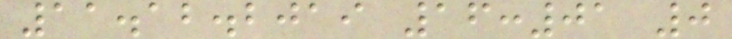11.12.2019 16:01 0
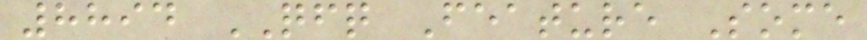8894 QFQ Feature Some
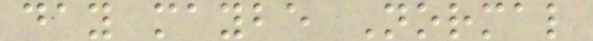day maybe Normal
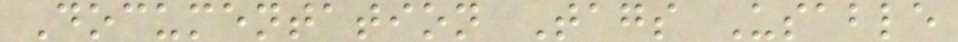Documentation Tags Usable
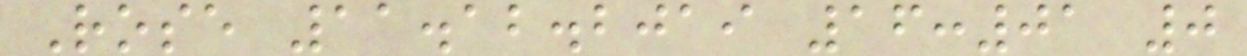Rose 11.12.2019 16:01 0
